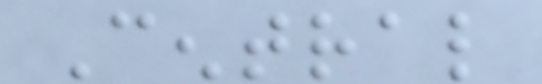Central
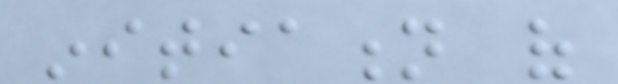initiation of
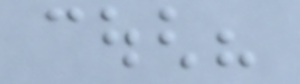cough?
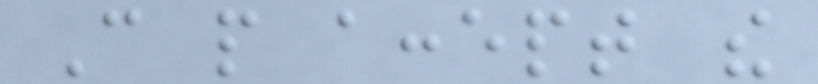Can people accept the
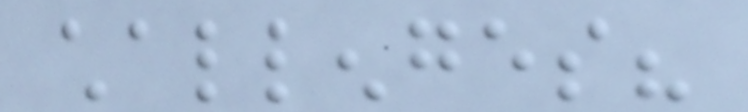challenges?
